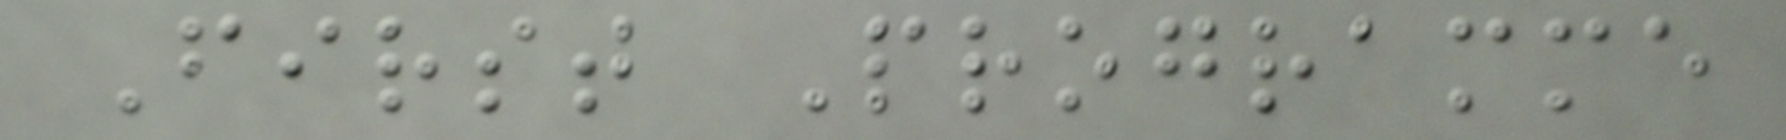First Programme
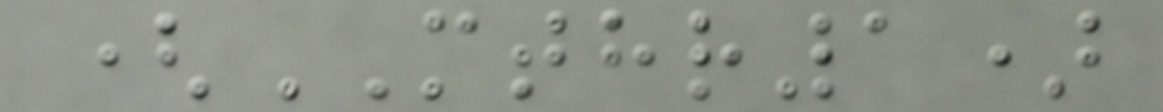(MTHR1)
